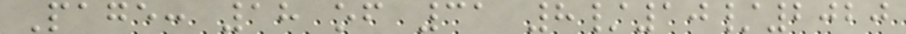Page: 18 of 31 8/10/2020
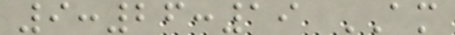9:26:19 AM
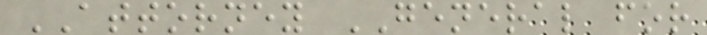ATTORNEY GENERAL for
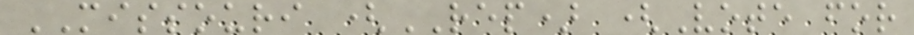MISSOURI (REP) (Vote for
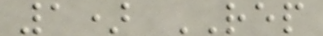1) REP
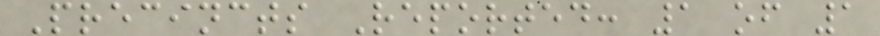Precincts Reported: 1 of 1
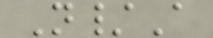N/A
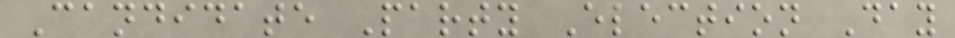Candidate Party Election Day
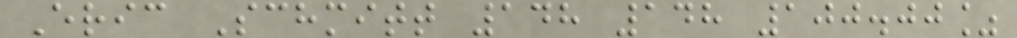Eric Schmitt 148 148 100.00%
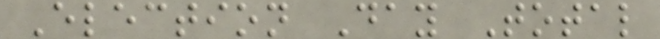Election Day Total
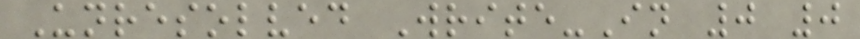Unresolved Write-In 0 0
